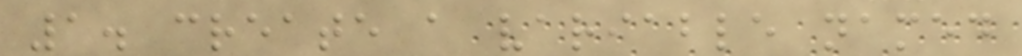1. create a variable named
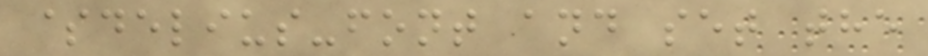$delius-font and set the
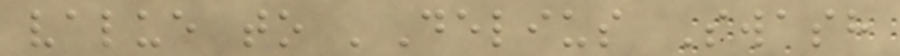value to 'Delius Swash
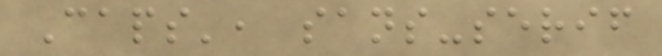Caps', sans-serif
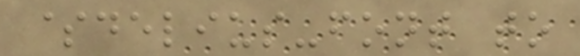$delius-font to
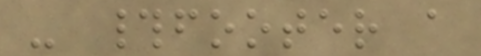- #footer a
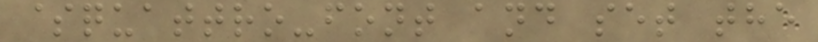$quattro-font and set the
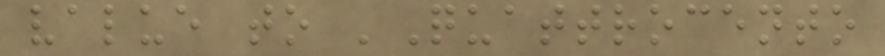value to 'Quattrocento
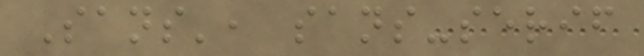Sans', sans-serif
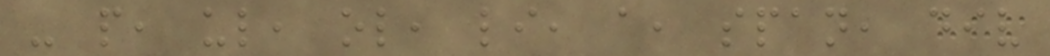- p, ul, ol, li, a, span, div
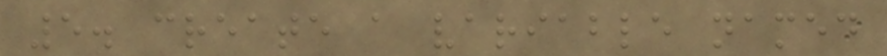5. create a variable named
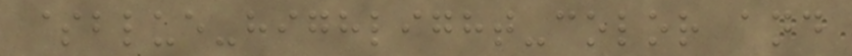$blue-highlight-color and
